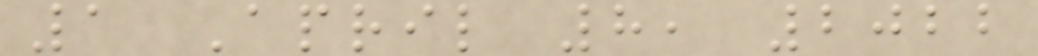1 April 8, 2022
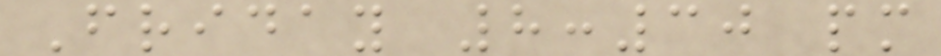Friday 8:30 pm
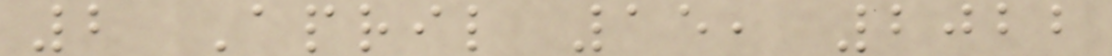2 April 15, 2022
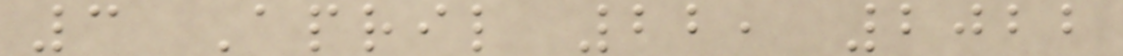3 April 22, 2022
